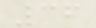36
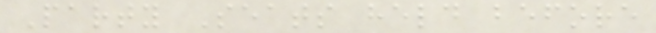Party Seats held before
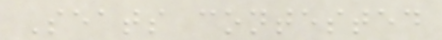Seats contested
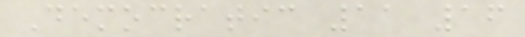Democratic 11 16
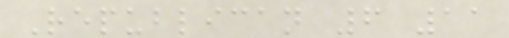Republican 6 11
